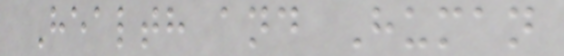Health and Human
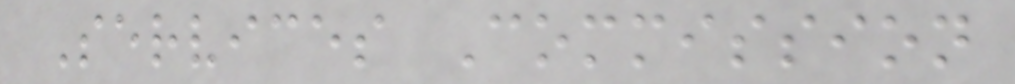Services Commission
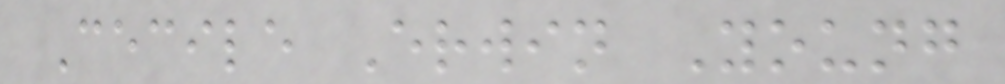Cecile Erwin Young
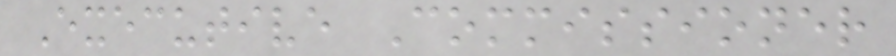Executive Commissioner
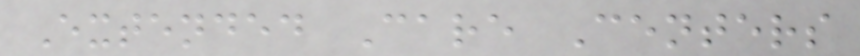Extended Care Centers
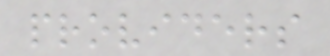providers
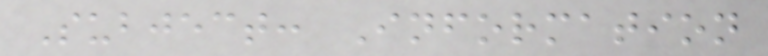Subject: Information
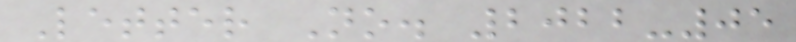Letter No. 2022-05
